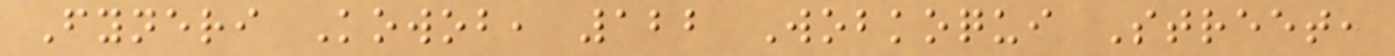Fyneri Kowob, 122 Wobkoqui Street,
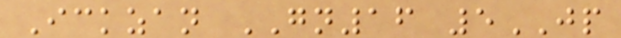Ickzan GN16 5JP
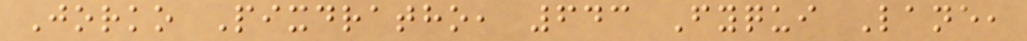Jorko Pixdratho, 643 Fyqui Lane,
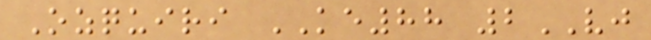Ozquiri KE88 2VJ
